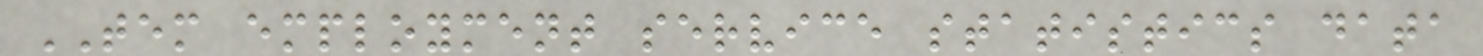TEM employment service statistics data
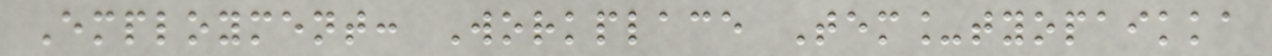Employment: Workplace Tem_tyopaikka
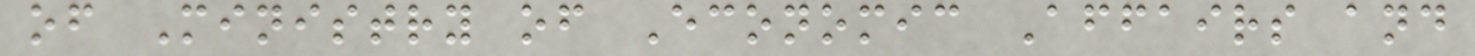of Ministry of Economic Affairs and
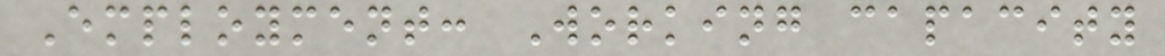Employment: Working capacity
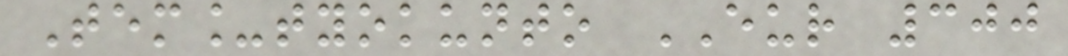Tem_tyokunto EUR 300
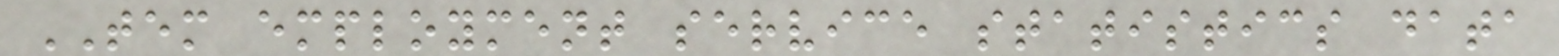TEM employment service statistics data
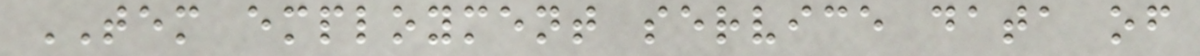TEM employment service data of
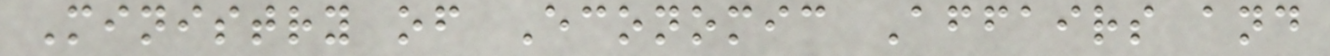Ministry of Economic Affairs and
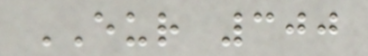EUR 300
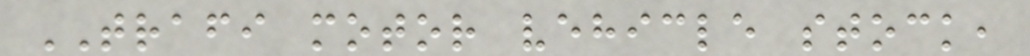TRAFI motor vehicle stock,
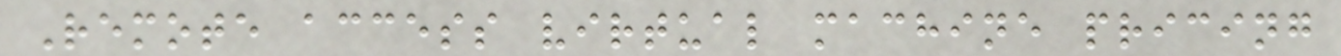Remote access virtual machine pricing
